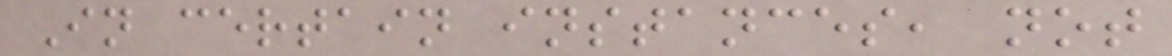In certain instances, not
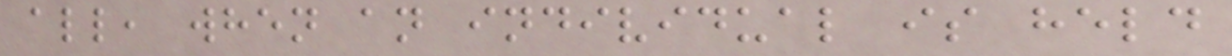all, when an individual is held
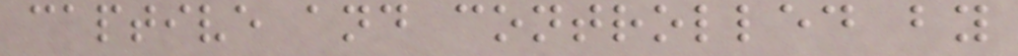captive and controlled by
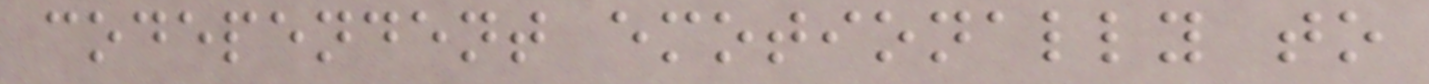codependent emotionally to
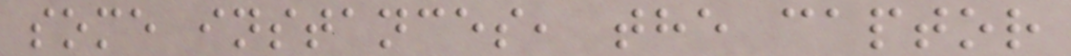some instances, the captor
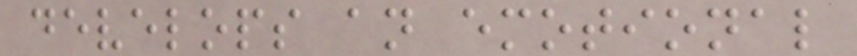develops an emotional
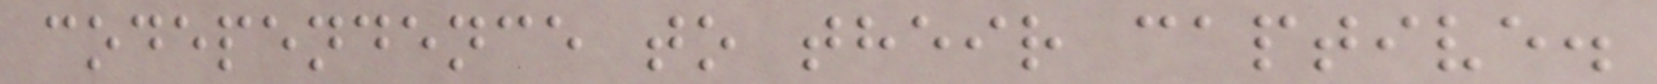codependence to their captive.
